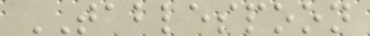TABLESPOON
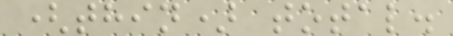(thin) total.
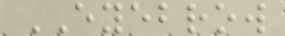EYEBROW
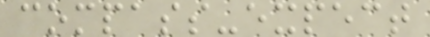compass-expect
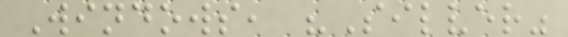Windows, "Silver"
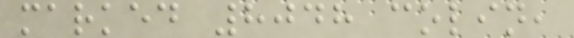marked 8048 colin,
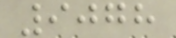9078
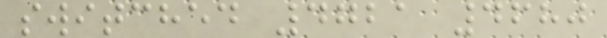switched 4721 4680
